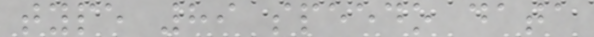type 89 speedo data
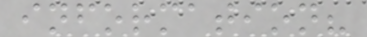information?
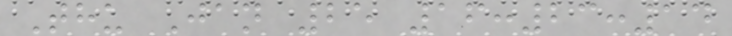Thu Jan 25 16:23:14
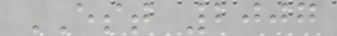EST 2007
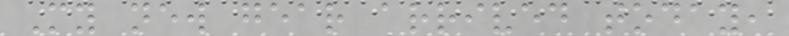My new gear arrived today,
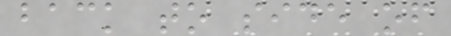back to side of
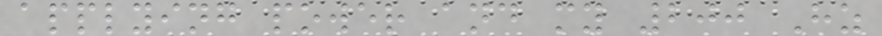applying power and my 200 Hz
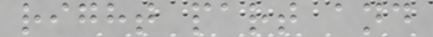right part and
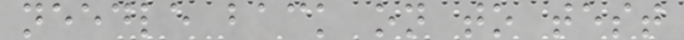needle back on to test
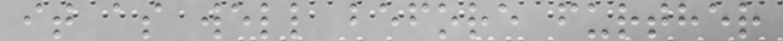it as well before further
